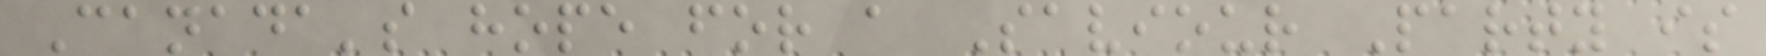Canada's hope for a Saviour Party is
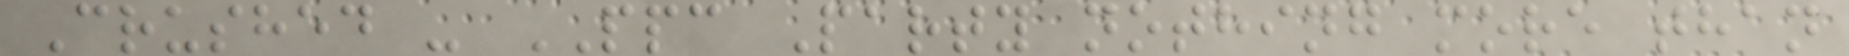Crushed - PPC Party nothing more than
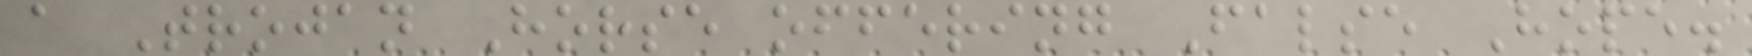a Trojan Horse offering False Hope.
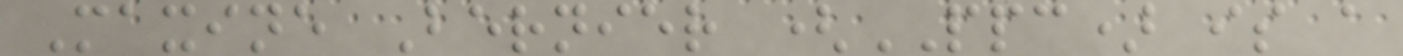Maxine Bernier (PPC) is a
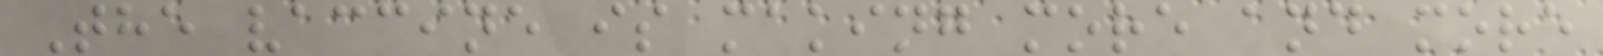The vaccine is making more and more
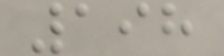198
